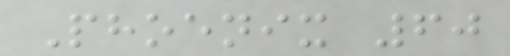Phoenix 60
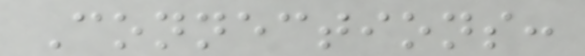Connections:
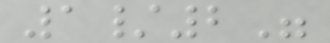1/2"
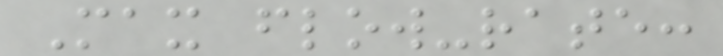Max flow-rate:
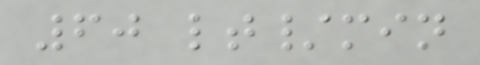60 lt/min
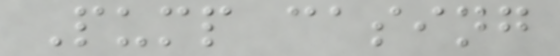Pump casing
